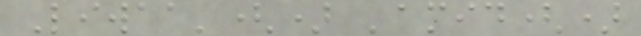Liwaa'() 'amid()
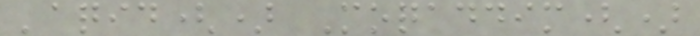'aqid() Moqaddim()
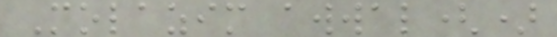Molazim awwal()
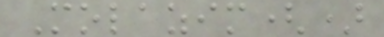Molazim()
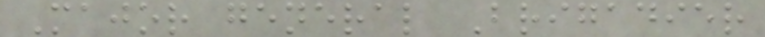Major general Brigadier
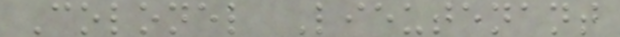Colonel Lieutenant
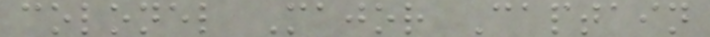colonel Major Captain
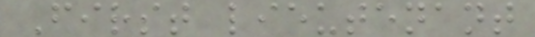First lieutenant
